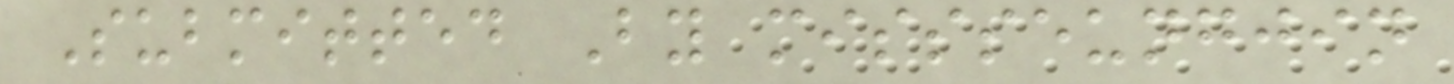Submitted By missseungjin
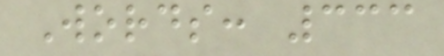Words: 333
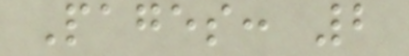Pages: 2
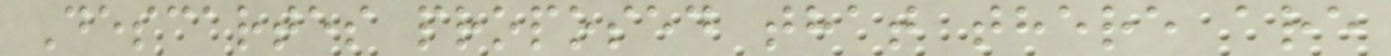Descartes proposed that there are
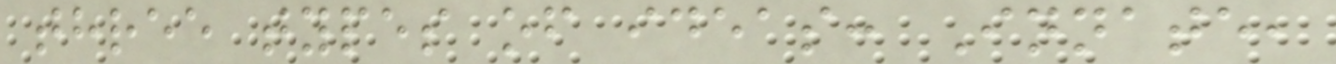three types of ideas: Innate,
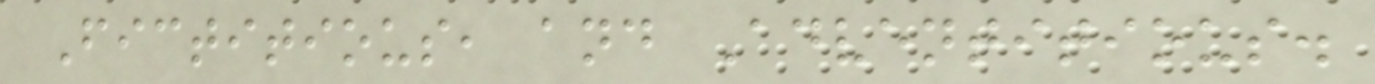Fictitious, and Adventitious.
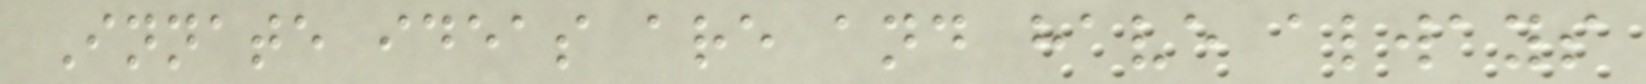Innate ideas are and have always
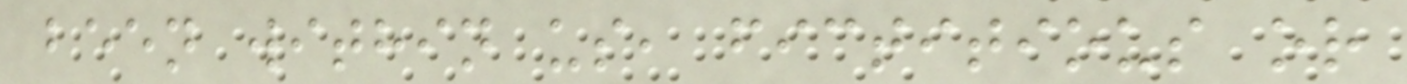been within us, fictitious or
